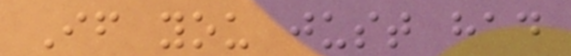If you just had
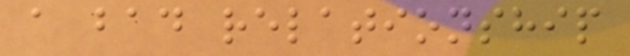a bad relationship
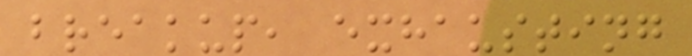breakup, exhausting
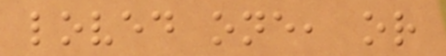loved one, or
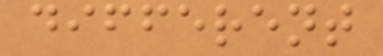different
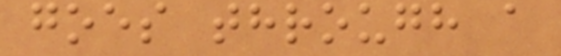goes through a
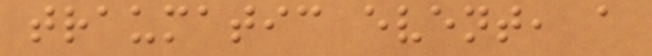traumatic event, a
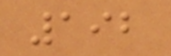192
